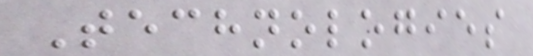Technologies
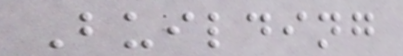Building
